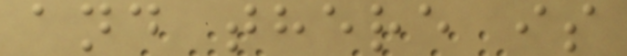and there is
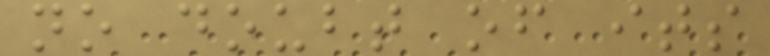no doubt of its
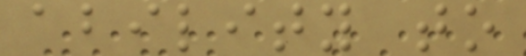ability to
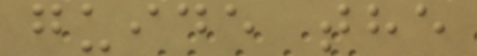guide the
